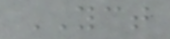YCT
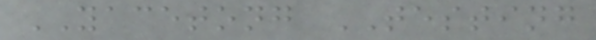YACETONG TESTING
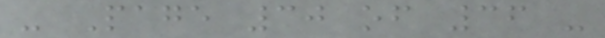- Page 30 of 36 -
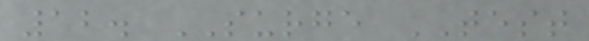12. SURGE TEST
